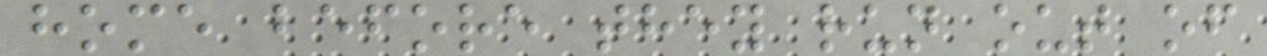home before they run out of
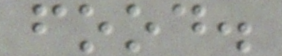food.
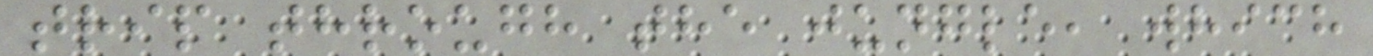trip through the jungle, which
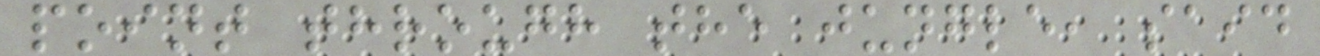point through the jungle, said
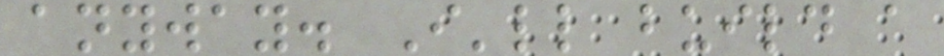anyway. I'll build a
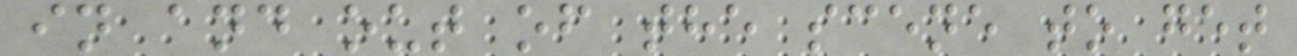in and out of the scene to get
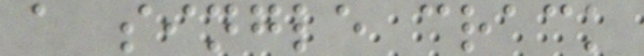a single crack
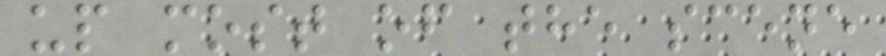up most of the scene
